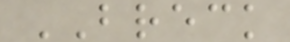BRECK
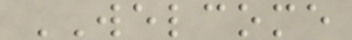WELCOME
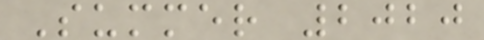Summer 2020
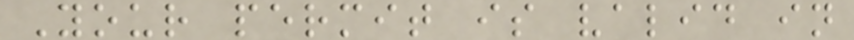Your permit is valid in
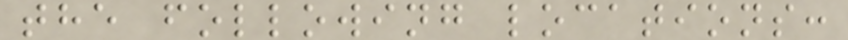the following locations:
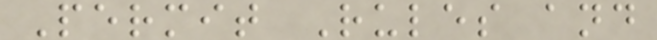Permit Rules and
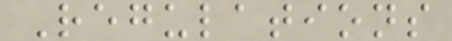Regulations
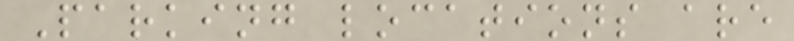Parking locations are
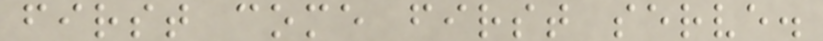first come first serve.
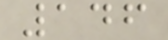146
